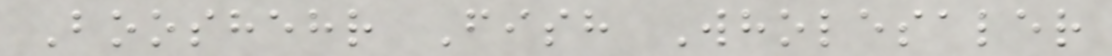Booshehr Fish Wholesaler
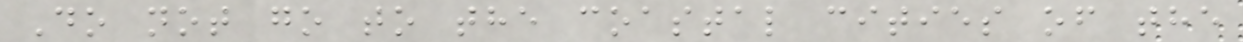Do not go to the coastal cities of the
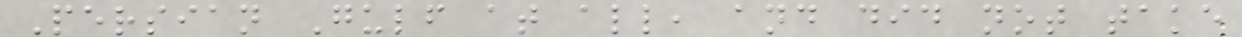Persian Gulf at all, and did not take
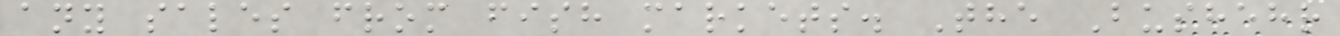any sales from fish markets. The Bushehr
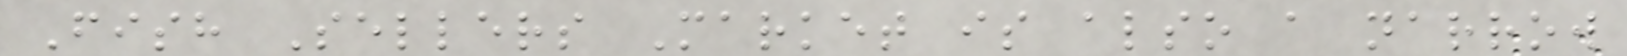Fish Sellers Market is also a narrow
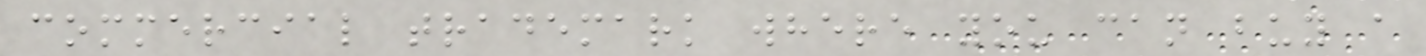commercial trademark where you can buy a
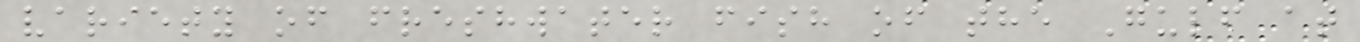variety of freshwater fish of the Gulf at
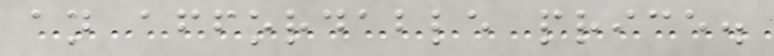an affordable price.
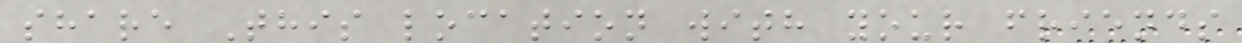share This location with your friends
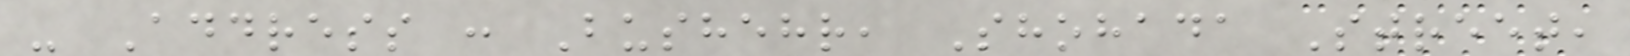- Address : Bushehr, Shohada Street,
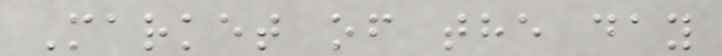Market of the day
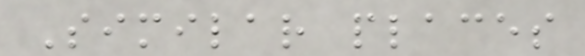Similar places
